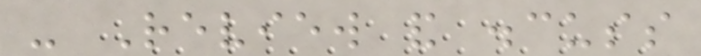- Review and discuss
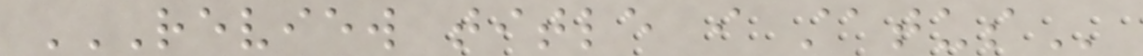REVIEW TITLE I STATUS
